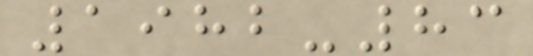1982-83
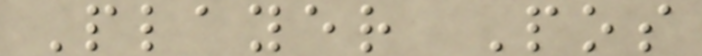Player Pos
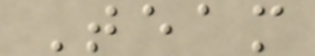Team
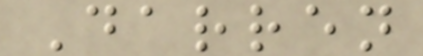Darren
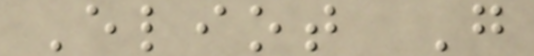Eliot G
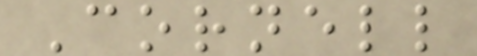Cornell
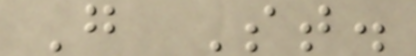G St.
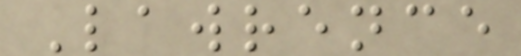Lawrence
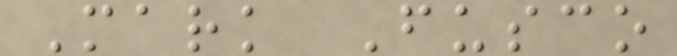Mark Fusco
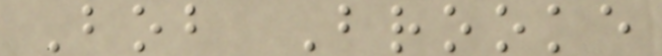Bob Brooke
